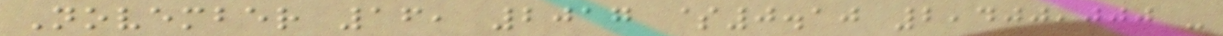November 16, 2017 $0.10 2,400,000 -
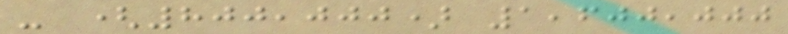- (800,000) 1,600,000
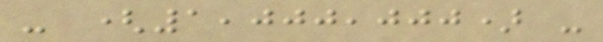- (1,000,000) -
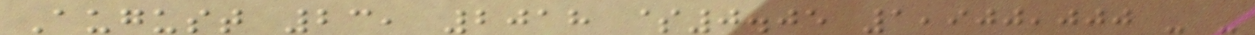August 23, 2018 $0.05 1,900,000 - -
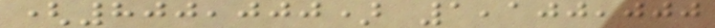(800,000) 1,100,000
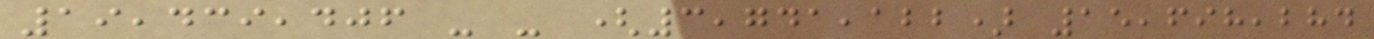19,439,406 - - (3,741,122) 15,698,284
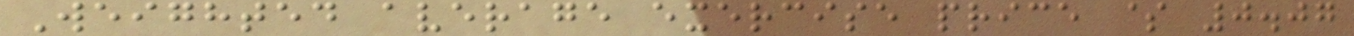Weighted average exercise price $ 0.07
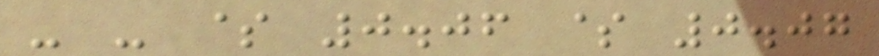- - $ 0.06 $ 0.07
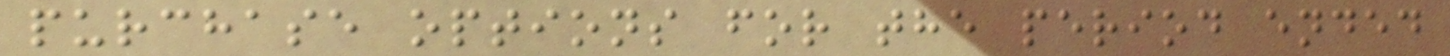purchase options for the period ended
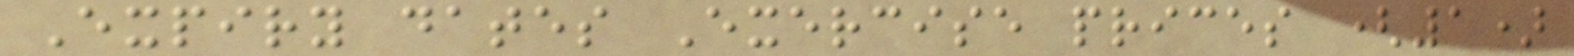Expiry dates Exercise prices (1)
